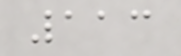113
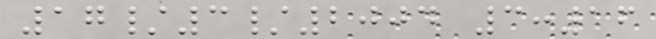17/3/2004 3:16
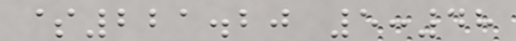$221.20 5:48
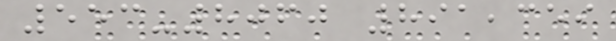553-8060 891,359
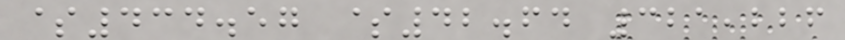$434.57 $42.64 321,226
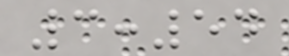3:54
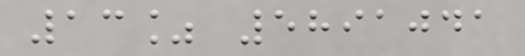13% 5891041
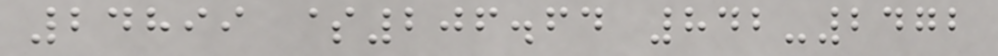24899 $206.64 842-2472
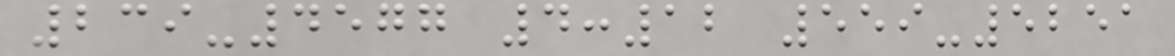239-4577 4:12 559-5251
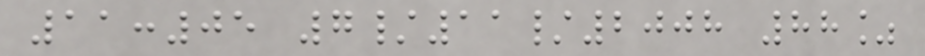11:05 7/11/2008 88%
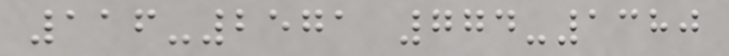116-2571 774-1380
